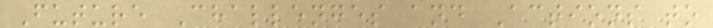Future Challenges and Actions to
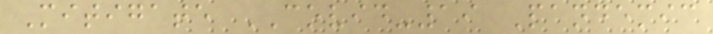Mitigate COVID-19 Pandemic
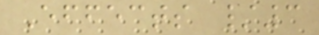Effects /3
